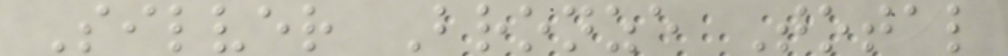Silver Bronze Total
